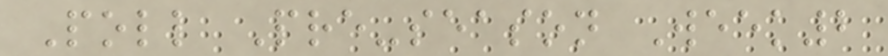Poll Pre-season Week2
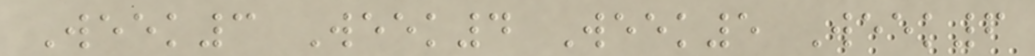Week3 Week4 Week5 Week6
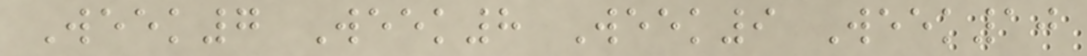Week7 Week8 Week9 Week10
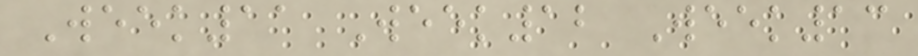Week11 Week12 Week13
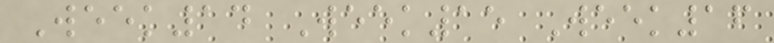Week14 Week15 Week16
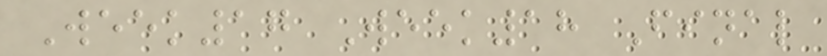Week17 Week18 Final
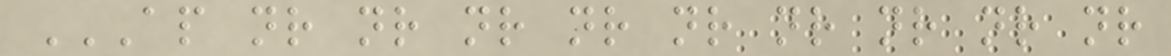AP NR NR NR NR NR NR NR NR NR
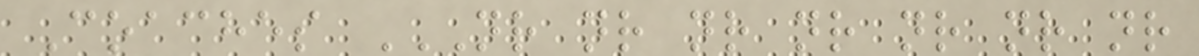Coaches NR NR NR NR NR NR NR
